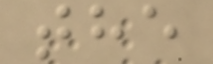the
